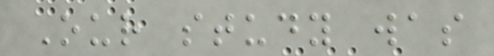Our study was
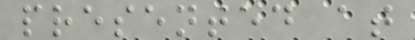presented at
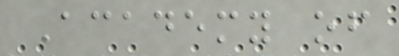Academy of
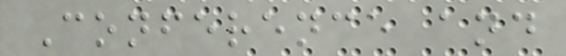Conference and
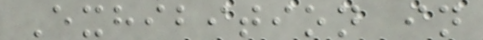Exhibition in
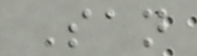San
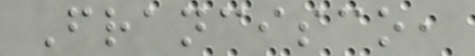Francisco,
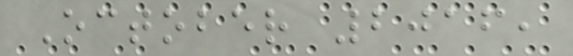October 2016,
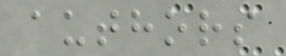authors
